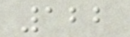122
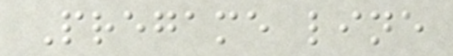Pregame line
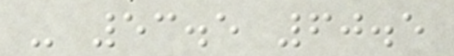- 53.5 60.5
